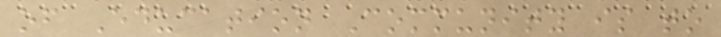of Education Community is to
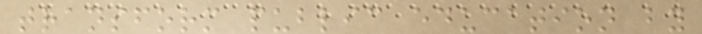transform public education by
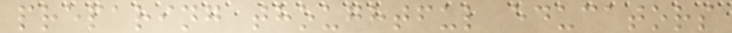preparing thoughtful educators
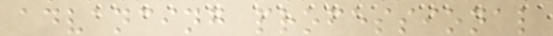advancing professional
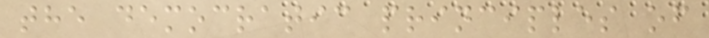the democratic principles of
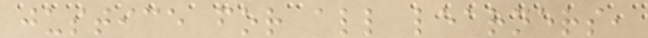justice for all learners,
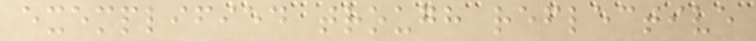exemplified trough reflective
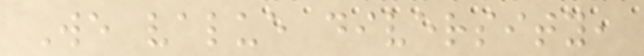We value diversity,
